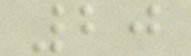20
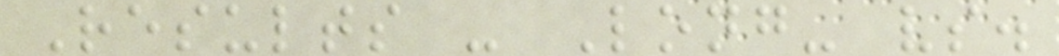Results - Long- vs.
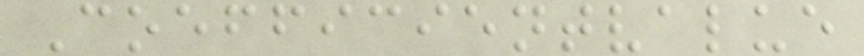Coefficientvalue
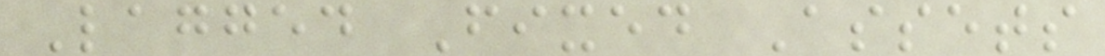Lagged Fixed Assets
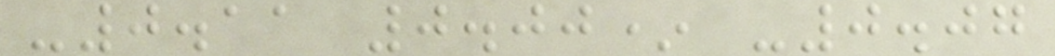-0.11 0.00* -0.07
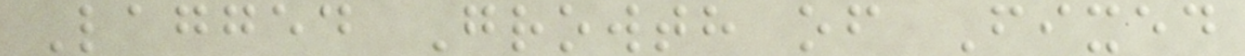Lagged Growth of Fixed
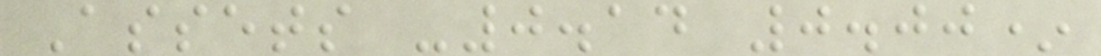Assets -0.14 0.00*
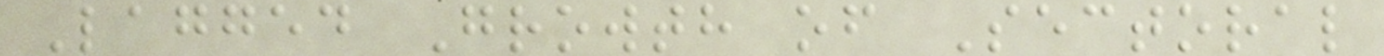Lagged Growth of Sectoral
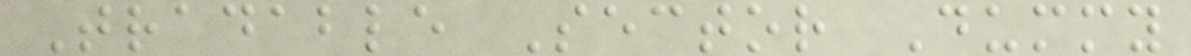Tradable Sector Dummy
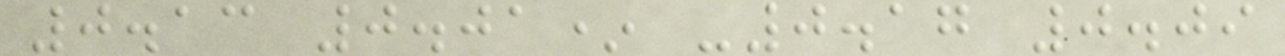0.13 0.01* -0.17 0.09
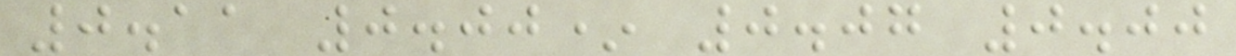0.11 0.00* 0.07 0.00
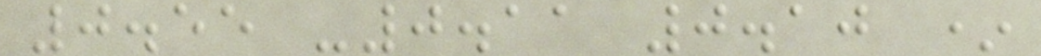0.55 -0.11 0.10 *
